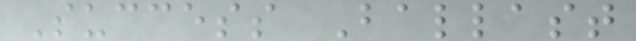Success Ballast
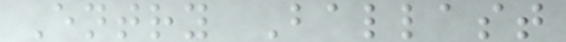Entry Ballast
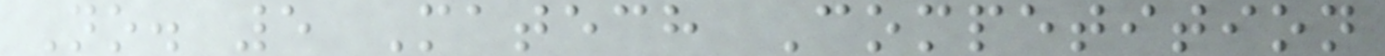No. 5 Matech Competition
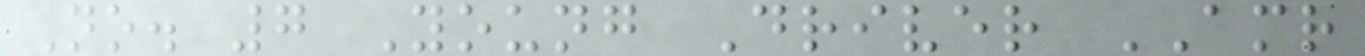No. 7 Young Driver AMR
